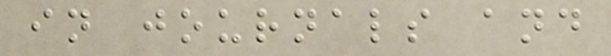in journals and
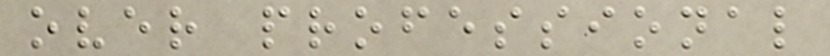over professional
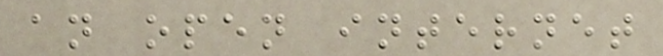an open internet
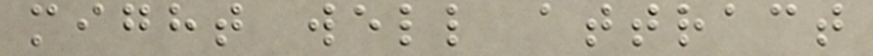might well attract
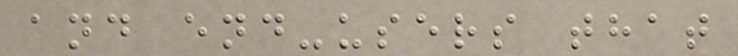and end-users that
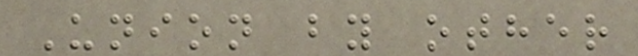Union by other
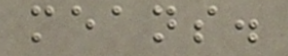means.
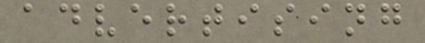advertising
